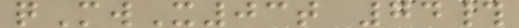qMwX03t 74#
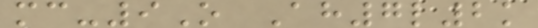mc-9O Ah7l2k
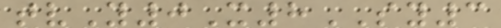tvY0X8SY3
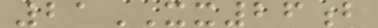21XX26b
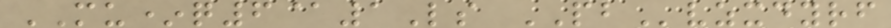MU*q6@1Ls PBvzxdyrf
